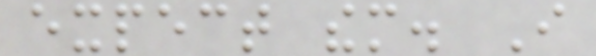expect them. I
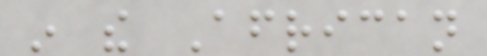in the African
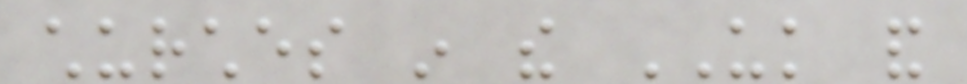churches in the UK and
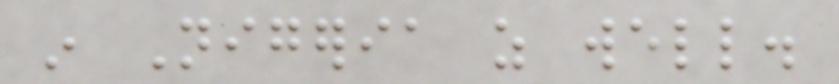in Nigeria as well.
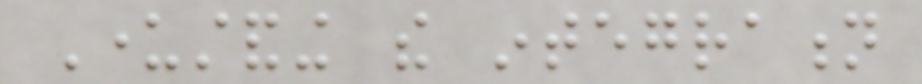Understanding the integration
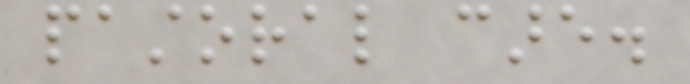pastoral care.
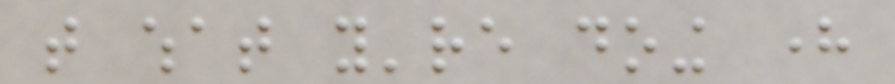that what you're doing here
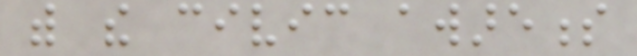with the civic awareness
